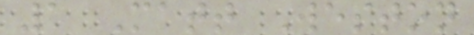1 Matt Weston
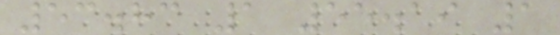53.83 1 55.19 1
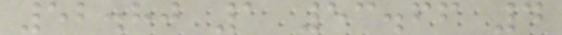52.80 1 53.66 4
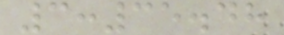3:35.48
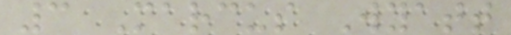3 Marcus Wyatt
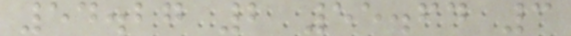54.27 2 55.64 3
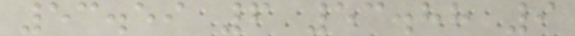53.59 6 53.88 9
